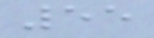55
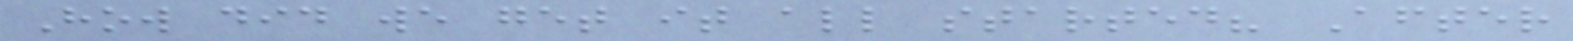How did we get it all started? After
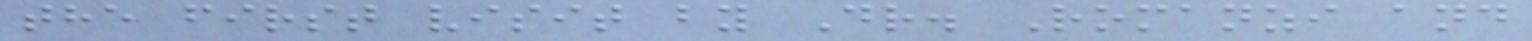the first visit by Dr. Romanzi and
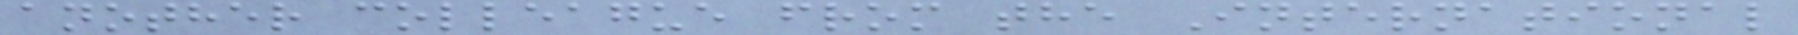another colleague from the International
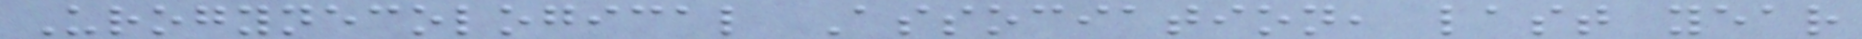Urogynecological Association, last year
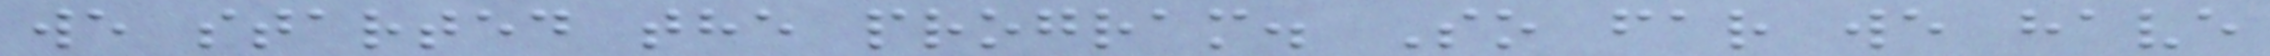we started the program. So far we have
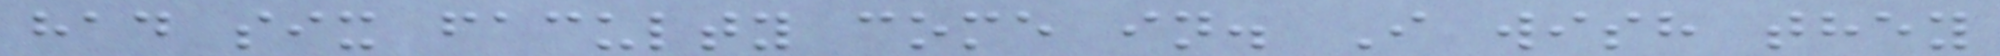had six faculty come in. I wish they
